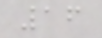16
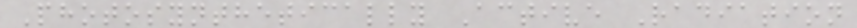Photosynthetically Active Radiation
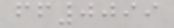ff0099
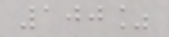100%
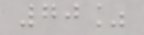70%
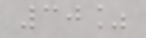30%
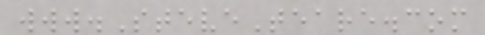www.SteveTeare.com
